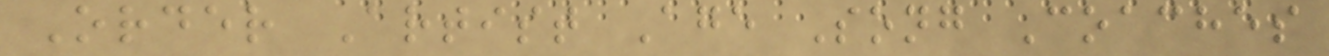Order Artist Age Song Coaches
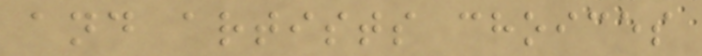and artists choices
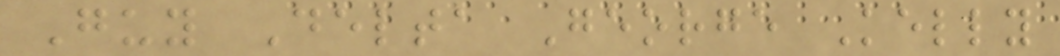Guy Delta George Kelly
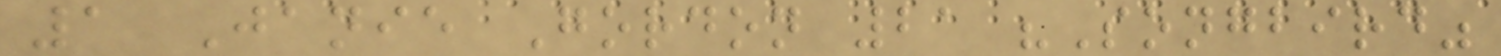1 Janie Gordon 21 "Songbird"
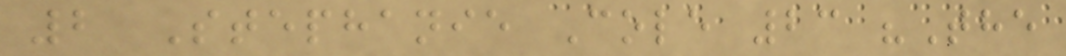2 Stephanie Cole 23 "The
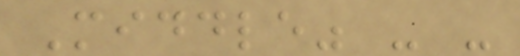Middle" - -
